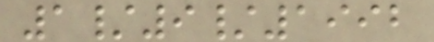1/9/1992
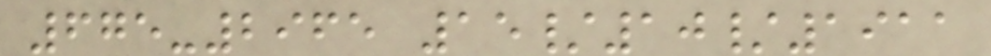675-2965 15/10/1911
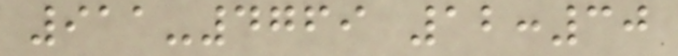911-4769 12:30
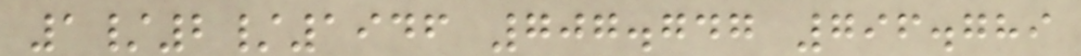1/2/1946 707.747 796.789
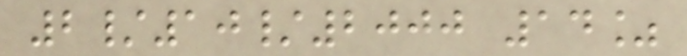2/10/2000 14%
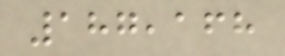187,168
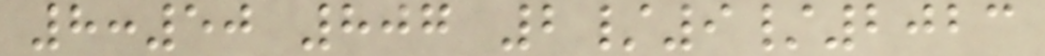8:50 807 2/9/2023
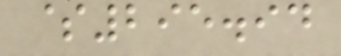$295.94
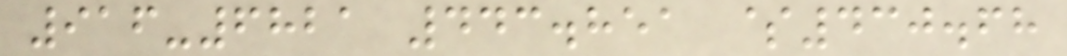916-6821 443.851 $430.68
